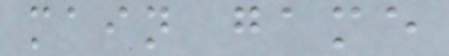main game
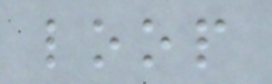loop
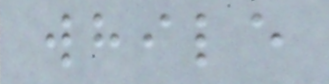while
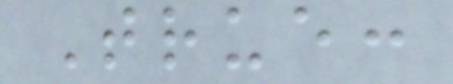True:
